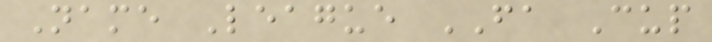Name League FA Cup
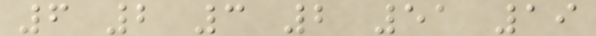6 2 3 2 51 19
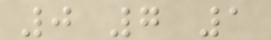0 7 1
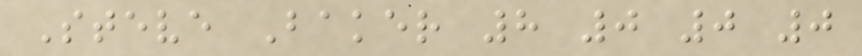Steve Baker 8 0 0 0
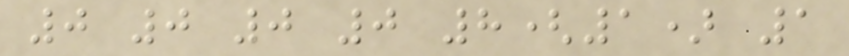0 0 0 0 8(1) 1
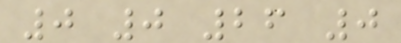0 0 26 0
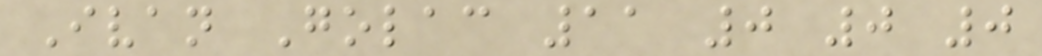Ivan Golac 11 0 0 0
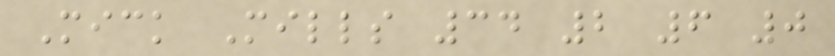Mick Mills 34 2 6 0
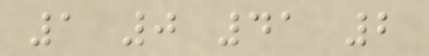1 0 41 2
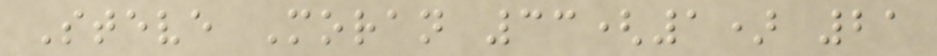Steve Moran 33(1) 21
